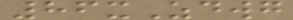86xZdwg
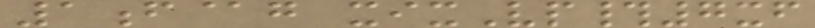1f@g xixVp#7xf
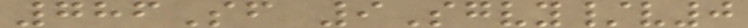786Sf 9Sgvy/v0
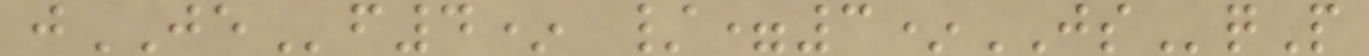jJEf4* /=3*JSqP
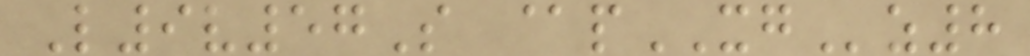L9v57S @pXGz8
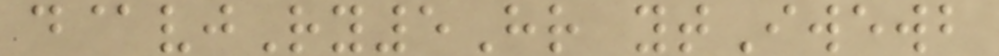d@vjRy5Hr ytIwewb
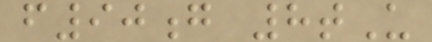f90g 8tU
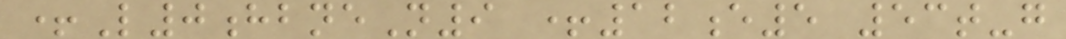+L0hbneN9 +12e5 53t-g
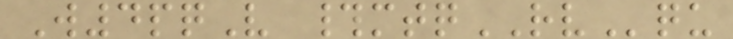W4pqV #mtqRVqu
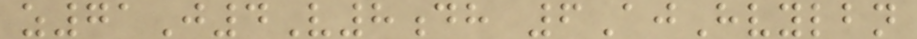z71J4V8dh 6AjHvylbn
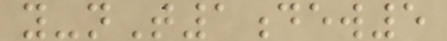y-nT1dew5
